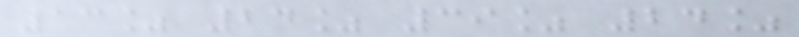13% 24% 39% 24%
